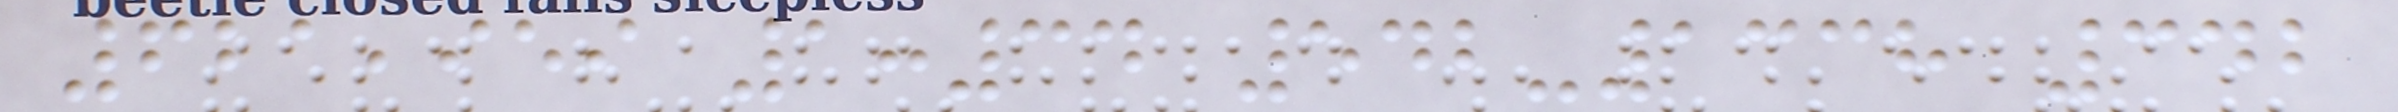621,959 1:34 542-1338 342
